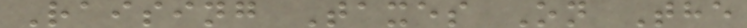Raising Taxes On The
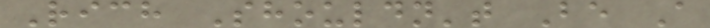Rich Shouldn't Be A
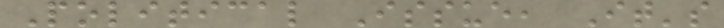Political Issue, It's
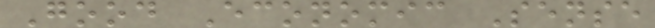Good Economic Sense
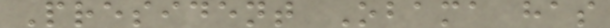President Obama has
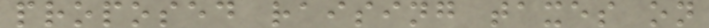proposed raising taxes on
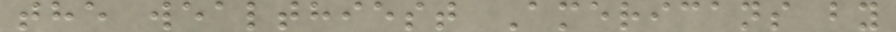the wealthiest Americans by
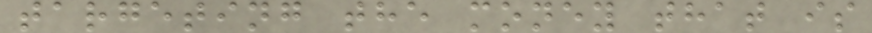targeting the money that is
